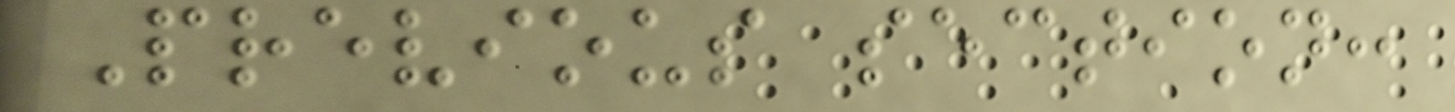Previous section:
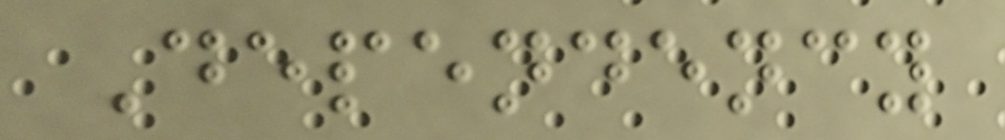Dependency
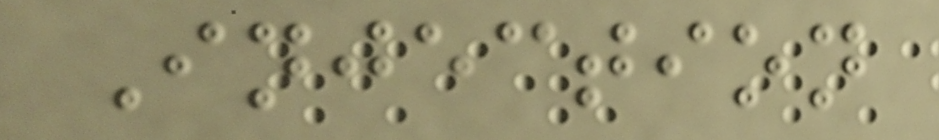Injection
